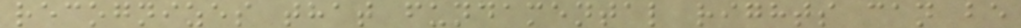recognizes that fundamental rights can be
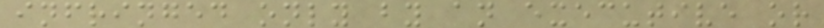infringed only by an executive or
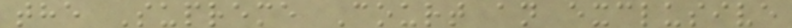the Supreme Court an exclusive
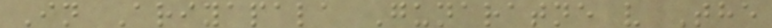In Ariyapala Gunaratne v The
